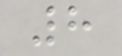8
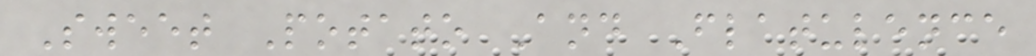Sweet Potato And Flatulence
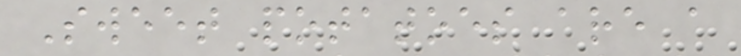Sweet potatoes are a
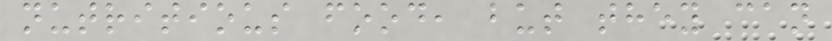nutritious food, but they can
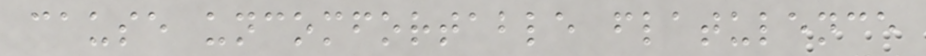cause uncomfortable flatulence
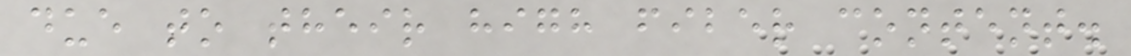due to their high fiber content.
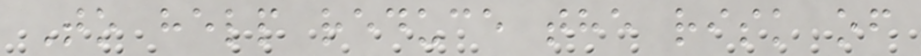To help reduce the risk of
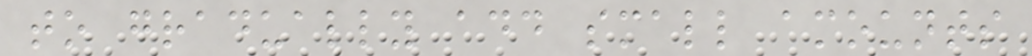to gradually add small amounts
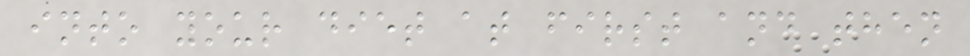into your diet at first and then
